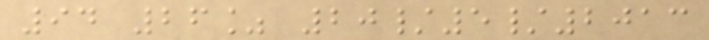94 26% 20/5/2013
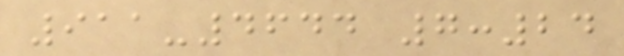911-4644 7:24
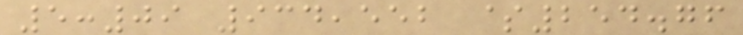5:09 934,552 $254.76
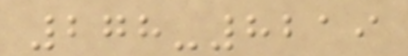278-8219
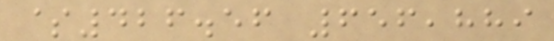$426.56 656,889
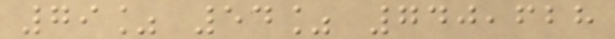79% 54% 740,628
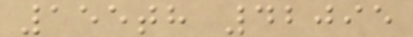155th 42095
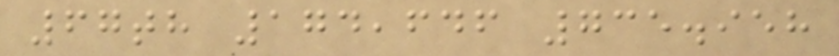67th 174,646 735.958
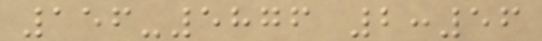156-5876 2:56
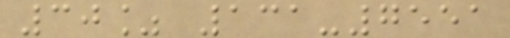30% 131-7551
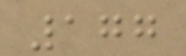177
